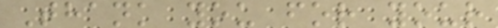Thank you for your
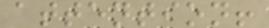attention!
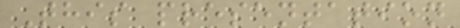This presentation
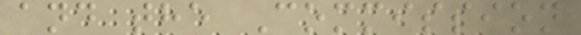and the Commission
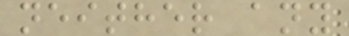neither any
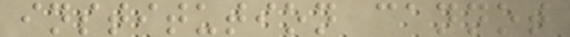institution cannot
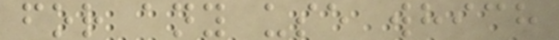for any use which
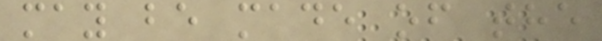may be made of the
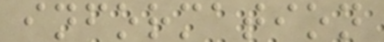information
